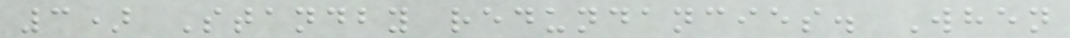3) Standby redundancies. When
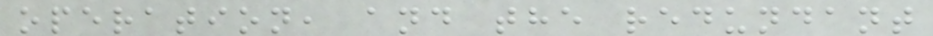operation, and the redundant
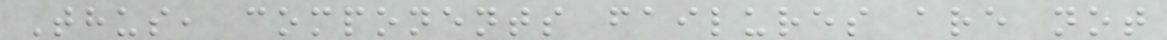Thus, components failures are not
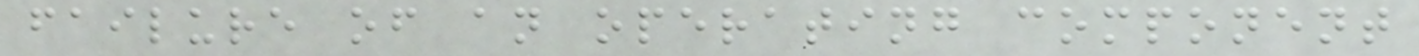failure of an operating component
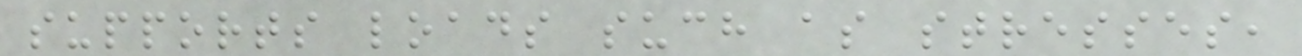supports loads such as stresses,
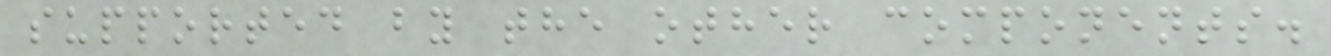supported by the other components.
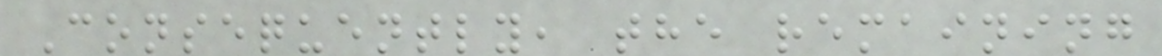Consequently, the remaining
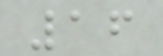16
